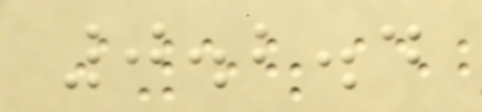0.2.4
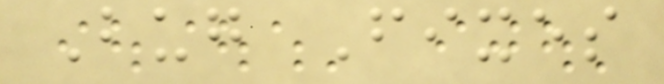Bug Fixes
